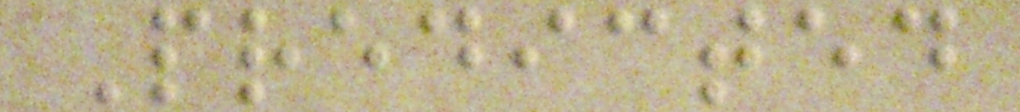Predicted
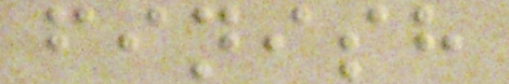finish
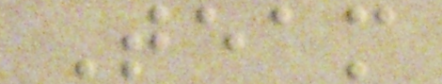Team
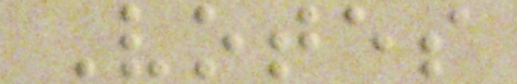Votes
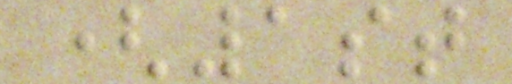(1st
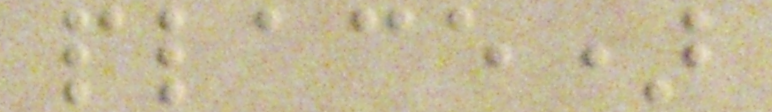place)
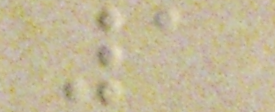1
